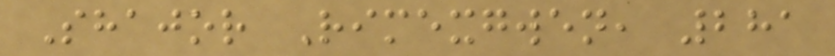Shajor Rimexgwen, 281
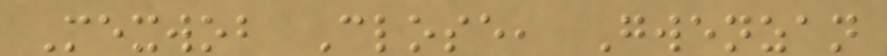Mexwob Close, Gwenzan
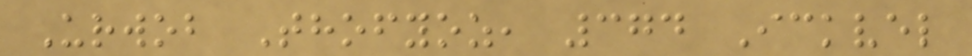Urwob Thofyoz, 374 Ickvel
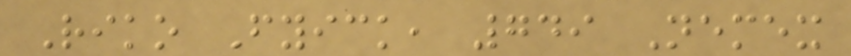Riko Fyick, 749 Nemex
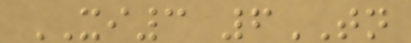XI3 6TN
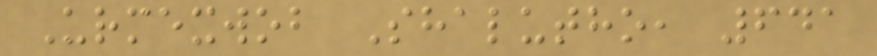Urmexwob Shalutho, 641
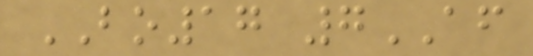BO17 7AF
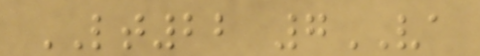LT22 7VA
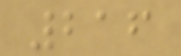216
